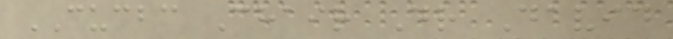CUCBC Chair Dr David
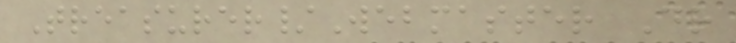Treasurer/Webmaster Dr
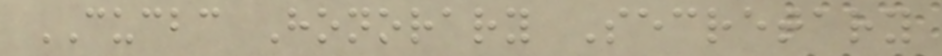CUCBC Honorary Secretary
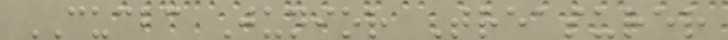CUCBC Junior Treasurer
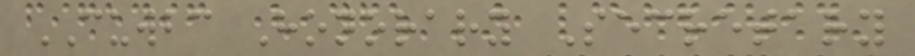CUWBC Honorary Secretary
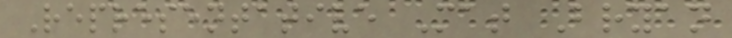Representative Mat Bryan
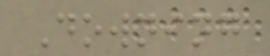Downing
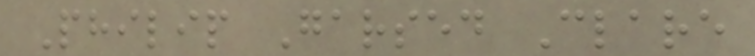Philip Garsed Clare
